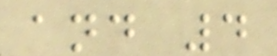and 4
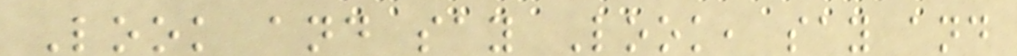Look and say Look, say and
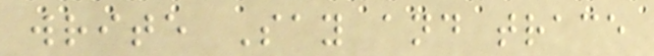write Say and trace
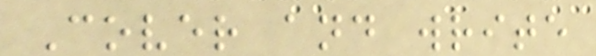Cover and write
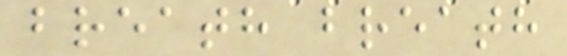breath breath
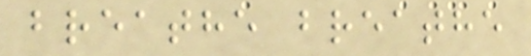breathe breathe
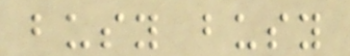busy busy
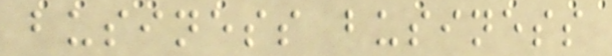business business
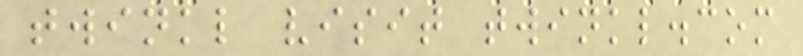twinkl visit twinkl.com
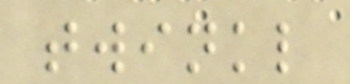twinkl
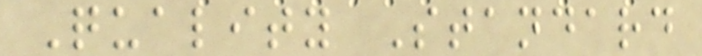Quality Standard
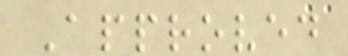Approved
